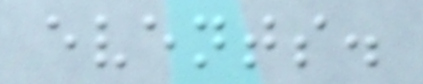events.
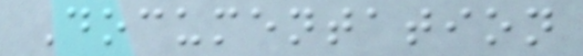Documentation
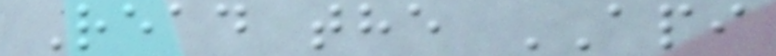Read the API
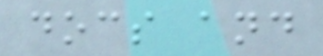docs and
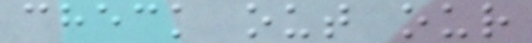check out our
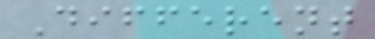Different
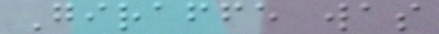Giraffe was
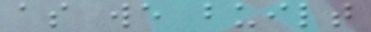as we built
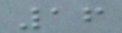16
